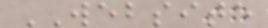WEBSITE
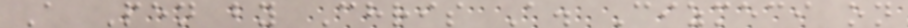A Pen by Chris A. Cizmeci on
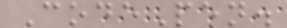CodePen.
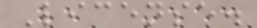License.
